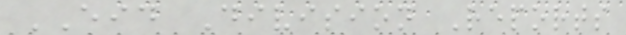EID Division Reports
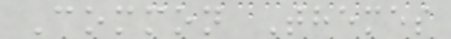Common Themes
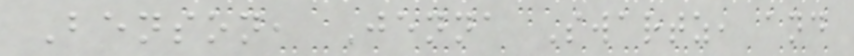Benson, Jenna Swartz, and
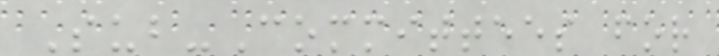Sub-Committees for
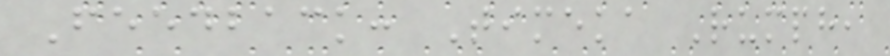Feedback: Timeka Rumph,
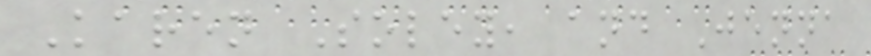Karen Soley, and Jenna
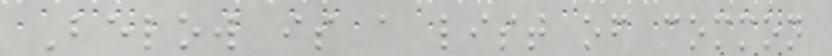Below is a list of common
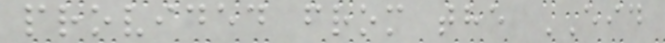provided from the EID
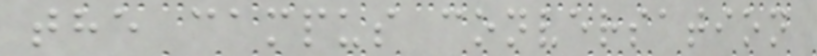the campus conversation
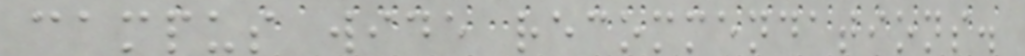campus wide recommendations.
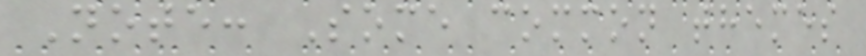Note: Some common themes
